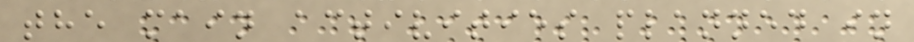the main activities planned in
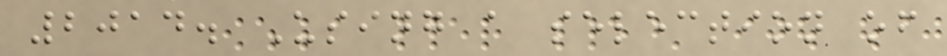2014. Using a selection of
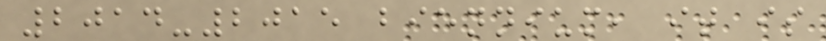2014-2015 biennium, it is
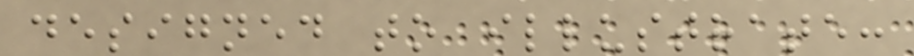designed to illustrate:
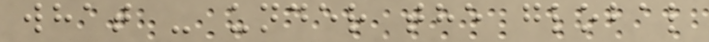what - under the global
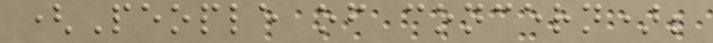(People of concern);
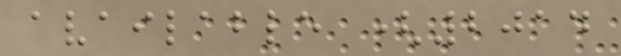available (2014
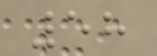58
